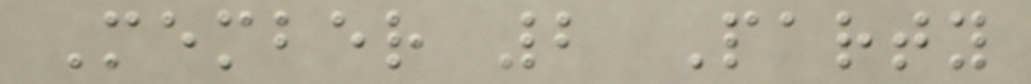Member 2 Party
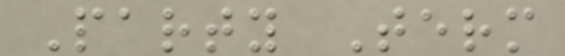Party Term
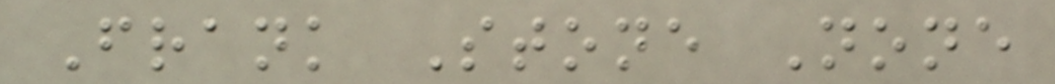Frank Stone None
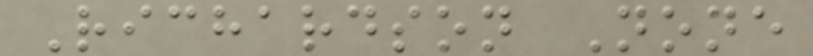Richardson None
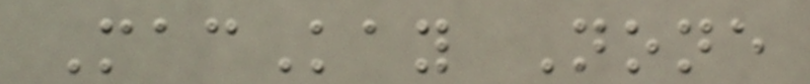MacKay None
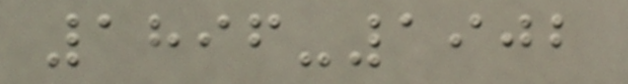1896-1902
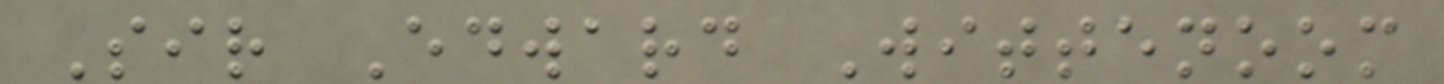Sir Edward Wittenoom
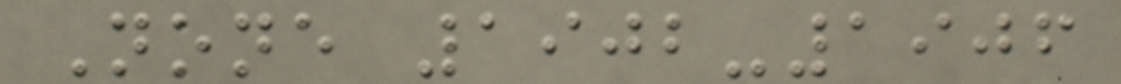None 1902-1906
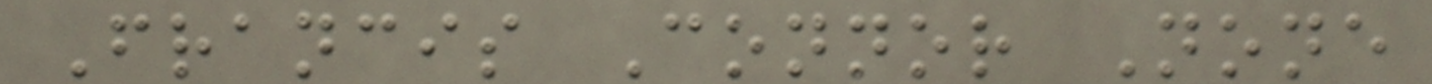Francis Connor None
